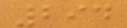294
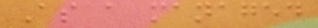As a managed
